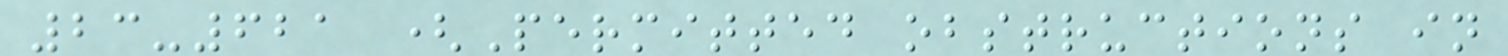23-621 (Permitted obstructions in
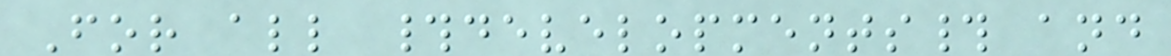For all #developments# and
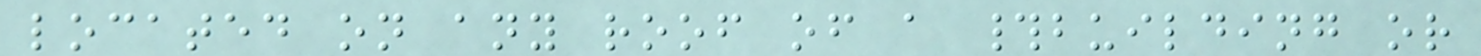located on any roof of a #building or
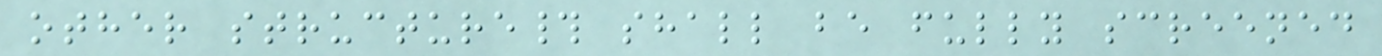other structure# shall be fully screened
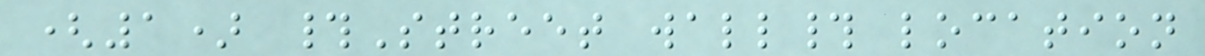(1) #Street wall# location
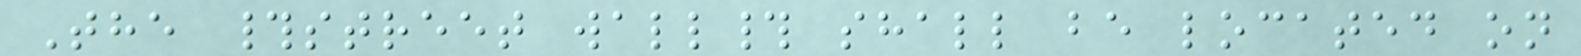The #street wall# shall be located on
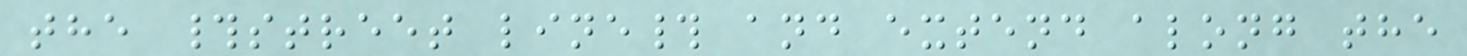the #street line# and extend along the
